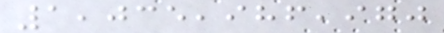1,035,986,970
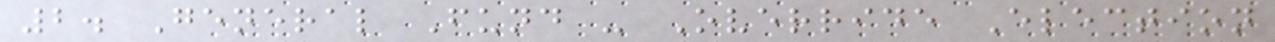2. General Fund - Override Election
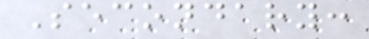Secondary:
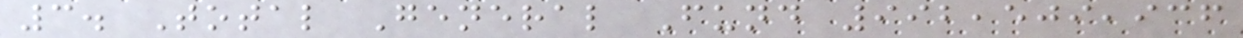3. Total General Fund 992,509,936
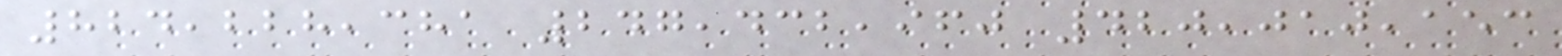824,228,381 247,432,960 420,010,153
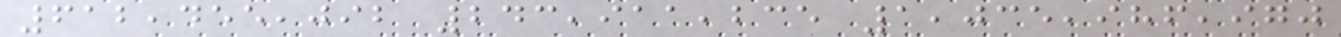612,455,092 243,911,235 1,035,986,970
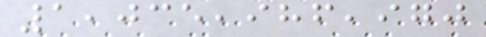1,035,986,970
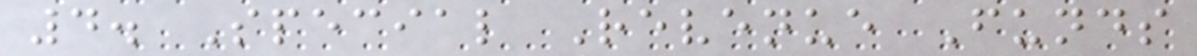4. Special Revenue Funds
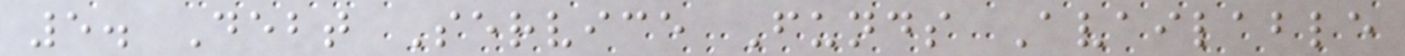5. Debt Service Funds Available
